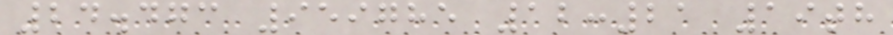24.473 959785 12:21 19th
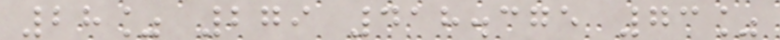28% 279 418.375 73%
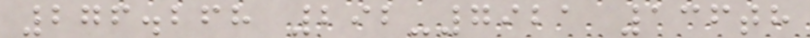276.268 292-7921 136th
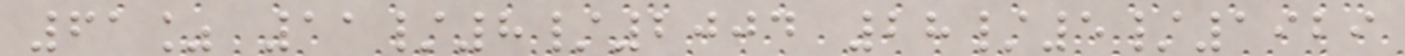61% 11/8/2004 28/5/1929
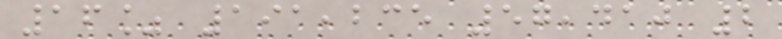16% 191,235 57,410 2
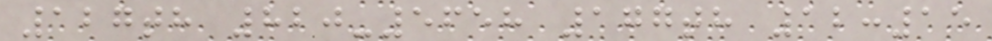127th 820-5658 177th 12:15
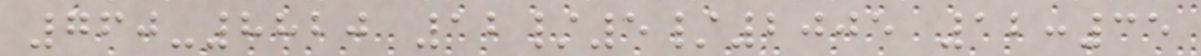760-8820 12/5/2005 12:35
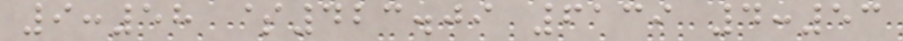9:58 $423.09 6139 4:53
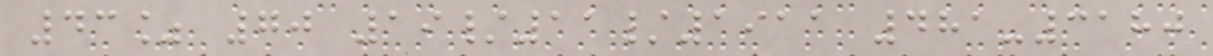43% 70 19/11/1911 481-3180
